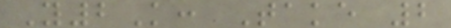Y2K: Take 2
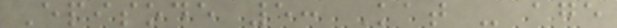Episode 5: Kat - age
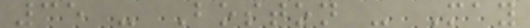35 - Boston - May
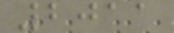2011
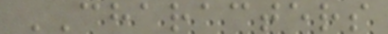CHARACTERS
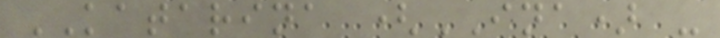KATARINA (INA) -
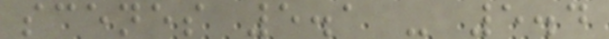scenes 5.1 - 5.4
